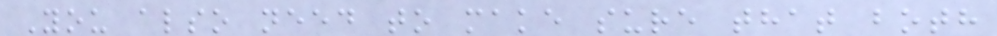You also need to make sure that both
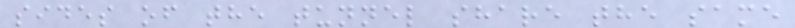sides of the tunnel share the same
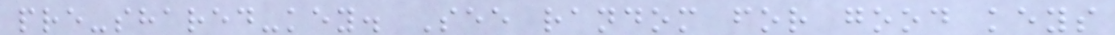pre-shared-key. See random for good keys
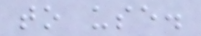to use.
